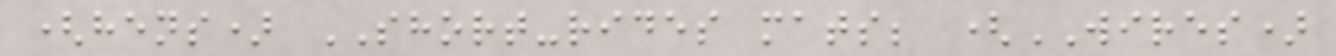(hens) SHORT-rides mats; (WIRES)
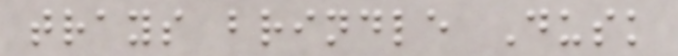trays brindle Dusk
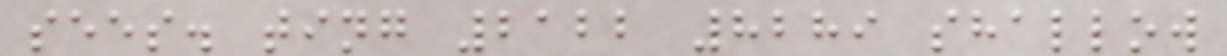sees. ting 2122 8289 shallow
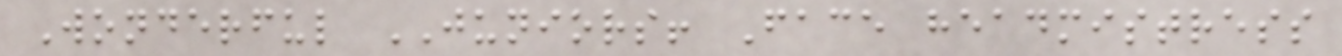Wonderful JUNIORS! Face headmistress
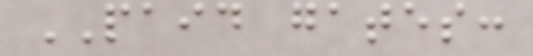PAID gates:
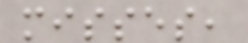misses,
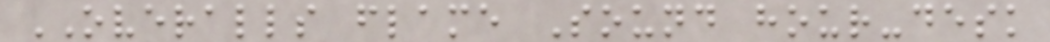OVERALLS flame Sound hour-desk
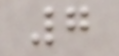7
